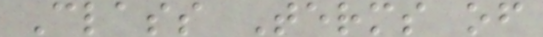Class Terms of
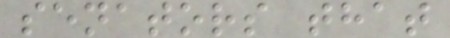senators that
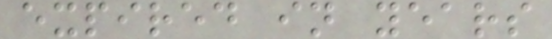expired in years
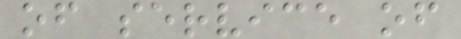of service of
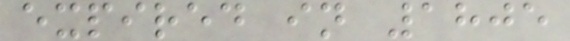expired in 1805
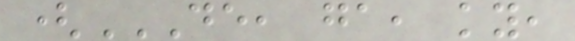(DE, GA, KY,
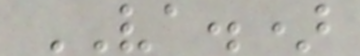VA.)
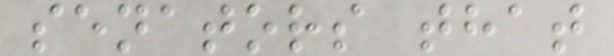senators that
